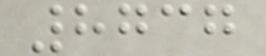8737
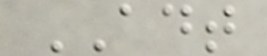ADT
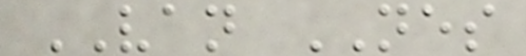VAN NES
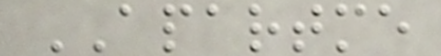APARTME
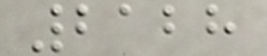2128
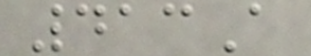413A
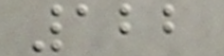122
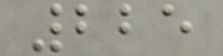225
